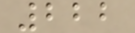222
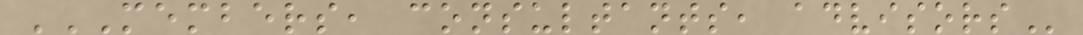MEMBERS, CONSULTANTS, ADVISORS
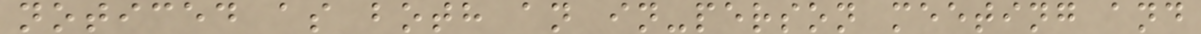noticed as both an in-person meeting and
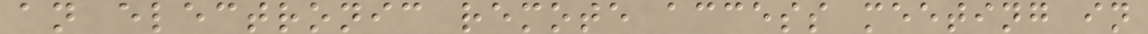an electronic remote access meeting in
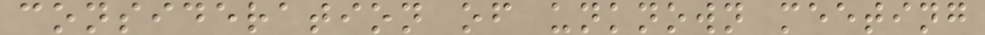consideration of unknown meeting
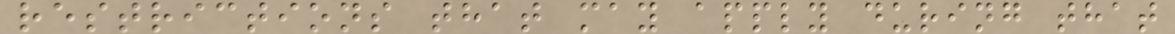restrictions that may apply during that
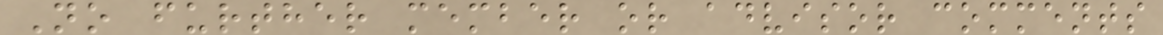No further member or advisor comments
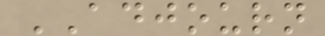ADJOURN
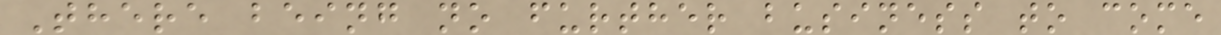There being no further business to come
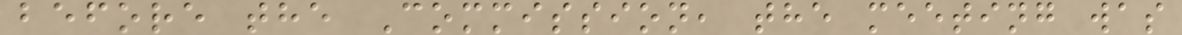before the Commission, the meeting was
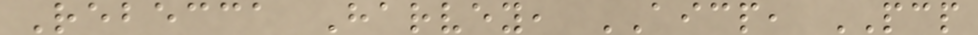Rebecca Harvey, AICP, PCP
